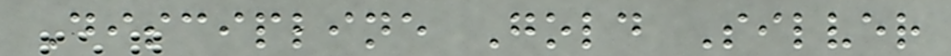Discipline Gold Silver
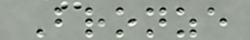Bronze
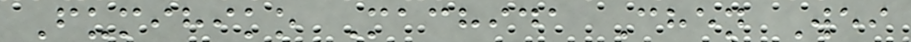Fumihiko Machida Chen Wei
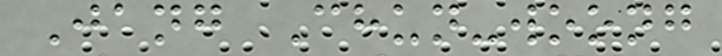Jang Chun-woong
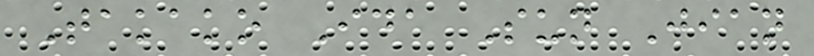Takako Ida Sun Jian
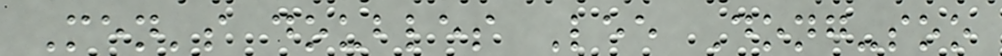Men's doubles Lee Dong-soo
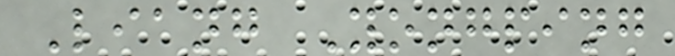Liang Yongping
